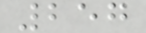257
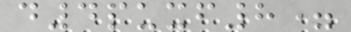d4puxf8=
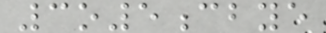3o5cbye
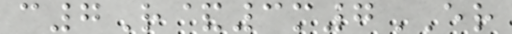c7R&3m7ER
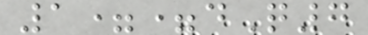1==dQ7
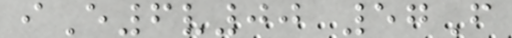iE6v00 57F
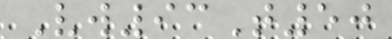Vw93T50
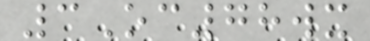3Oc78wx
